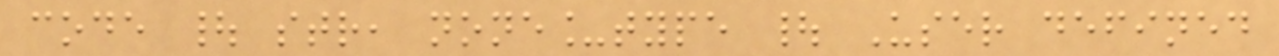code | str, none_type | User defined
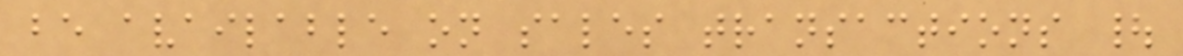be available on sales transactions |
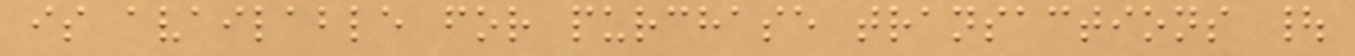is available for purchase transactions |
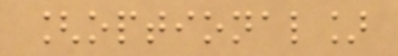[optional]
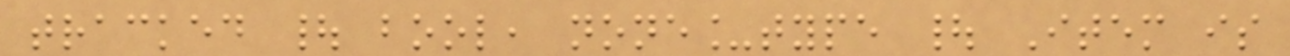tracked | bool, none_type | Item is
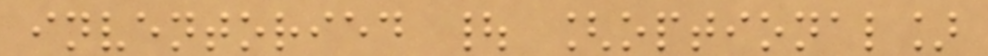inventoried | [optional]
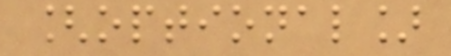[optional]
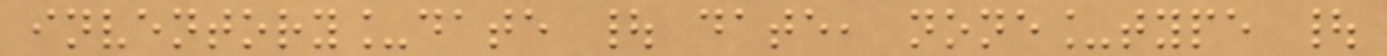inventory_date | date, none_type |
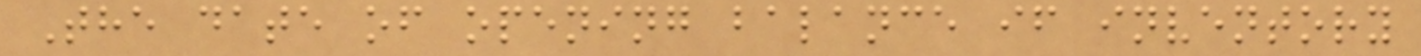The date of opening balance if inventory
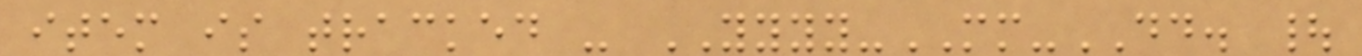item is tracked - YYYY-MM-DD. |
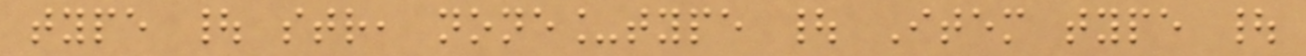type | str, none_type | Item type |
